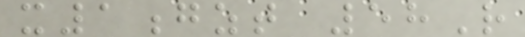x1gzt 58R
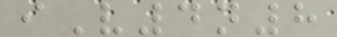iV4n8
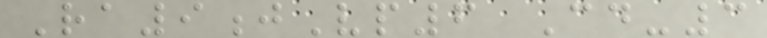Ra9jVp6 Cd-3
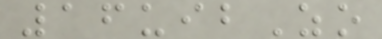16uibZo
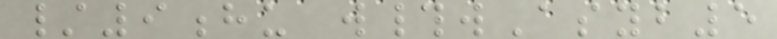/9hu w#wAsyb5
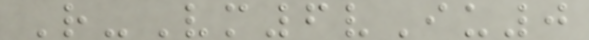R-Vm6vIu0
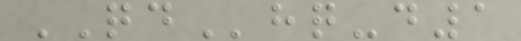QDhq-d1
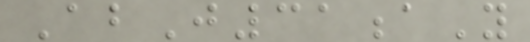AbJ31aY
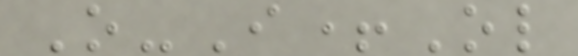O-I+Ol
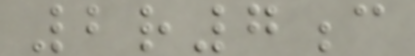2r7c
